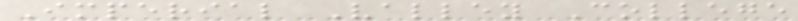Imperial Valley College
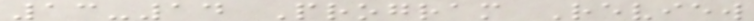13-14 Program Review
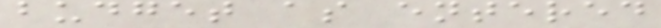budget as entered
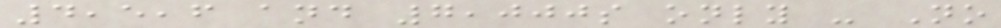4,5,6 and 7,000s only - No
